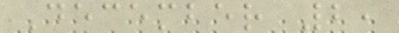December 2,
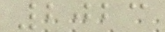2023
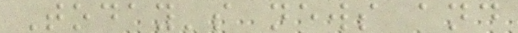Today's news and
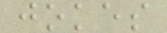jokes
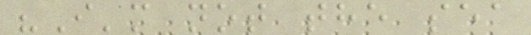"I'm not the sea
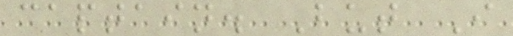captain. But I
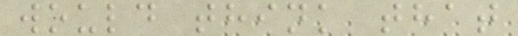would think that
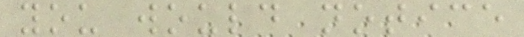you would notice
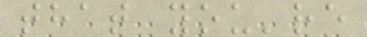that you're
